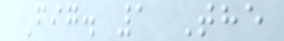Fig. 1 The
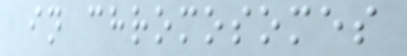in chromosomes
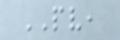PV,
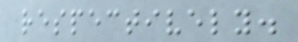respectively.
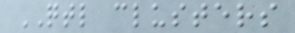QTL clusters
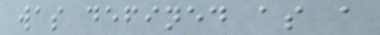was defined as a
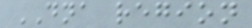DNA region
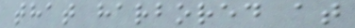that harbored at
